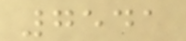7541
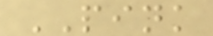PINK
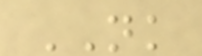NK
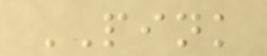PINK
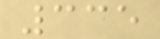335
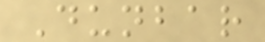Dunbar
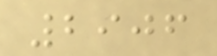2906
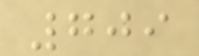709
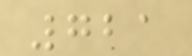721
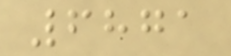6871
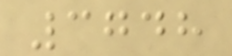3748
